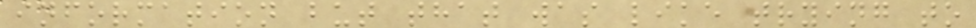information but that was like trying to
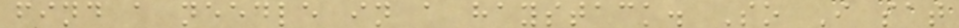find a needle in a haystack. So I sat
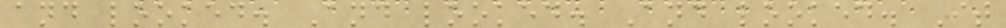and looked. And looked. And looked. It
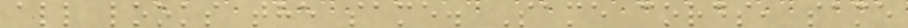all looks the same. Same cords, same
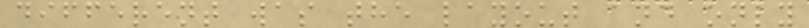different was the layout and only
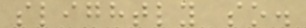slightly so.
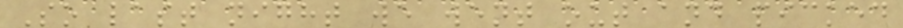So last night we went out and picked
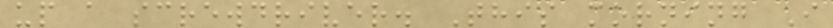up a screwdriver. This morning I
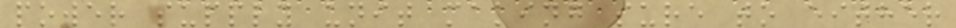power supply unit making sure to either
